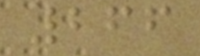266
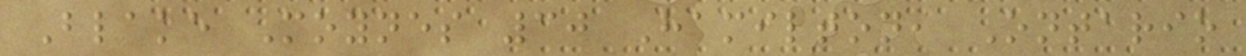Blake Moynes 30 Hamilton, Ontario
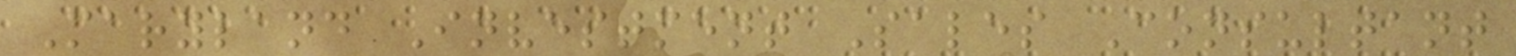Maryland Investment Sales Consultant
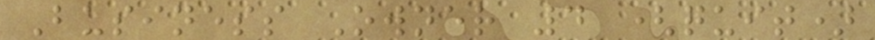Business Owner 4 (quit)
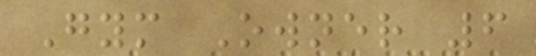Gym Owner 6
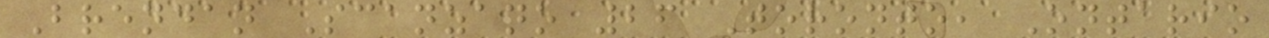Brendan Scanzano 26 Toronto, Ontario
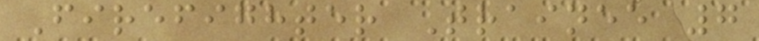Firefighter Trainee 7
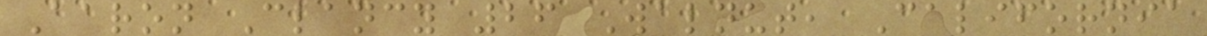Aaron Clancy 26 Walnut, California
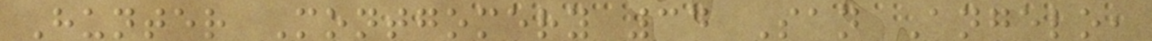Hunter Montgomery 34 San Angelo,
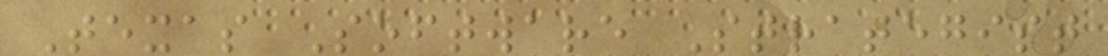Texas Software Strategist
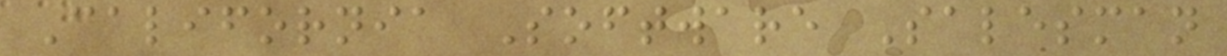California Software Salesman
